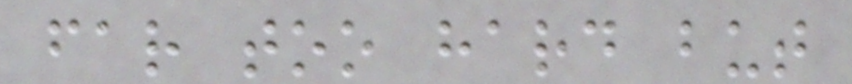far too hard but
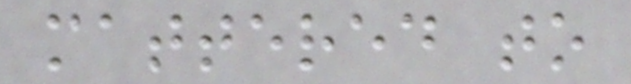mattered to
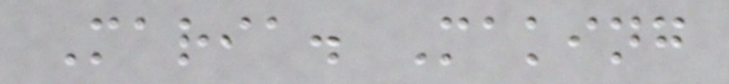Maria. Making
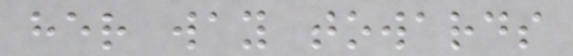her way towards
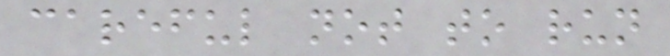careful not to run
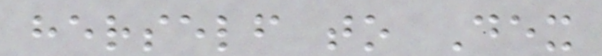herself to Dex
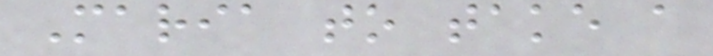Maria to take a
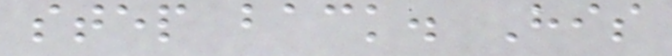step back. His
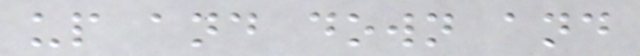up and down and
